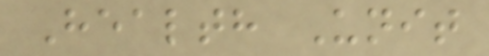Health Unit
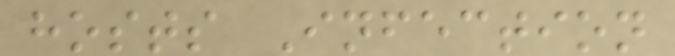hosts Infection
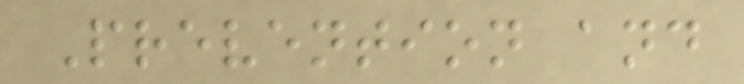Prevention and
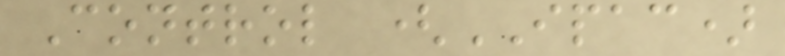Control (IPAC)
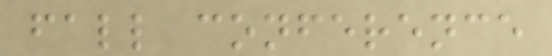fall conference
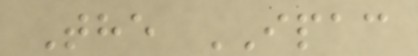The IPAC
